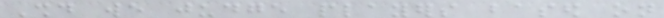Should we judge players based on
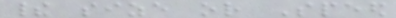their size or Speed
